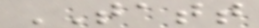TATT
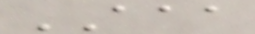AAA
